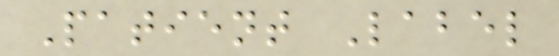Patient Label
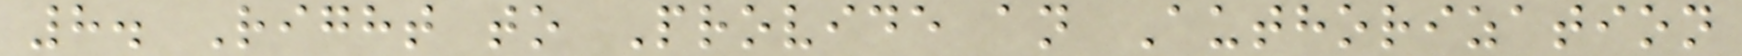8. Right to Provide an Authorization
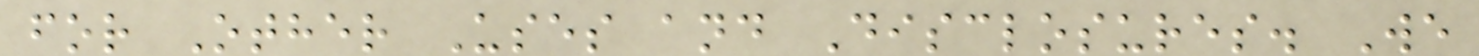for Other Uses and Disclosures. We
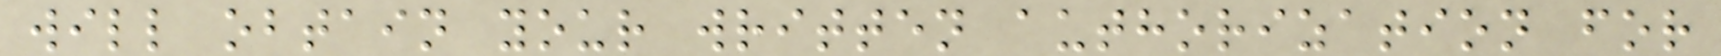will obtain your written authorization for
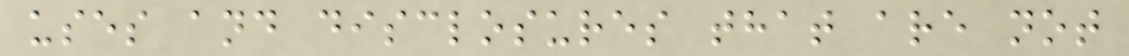uses and disclosures that are not
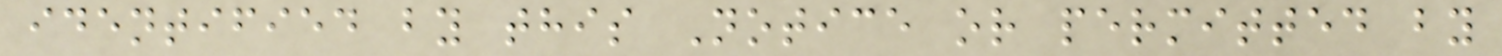identified by this Notice or permitted by
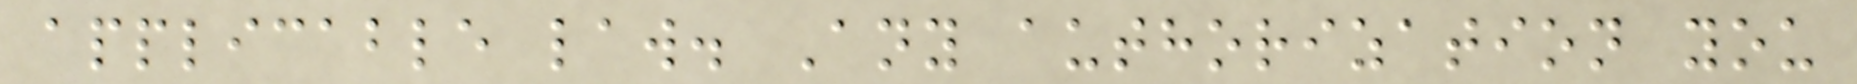applicable law. Any authorization you
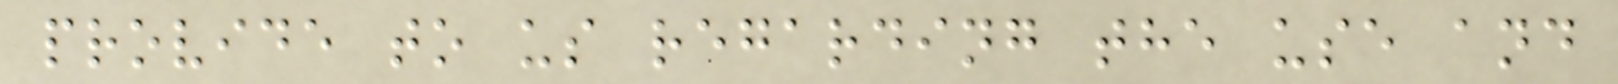provide to us regarding the use and
